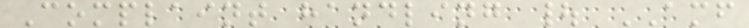Complaint handling | AMF
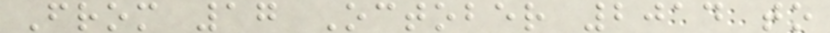From 17 October 2014 to
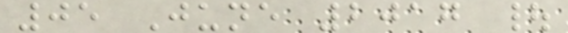05 June 2017 |
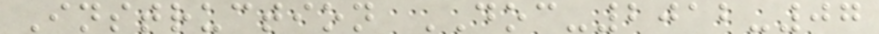Instruction DOC-2012-07
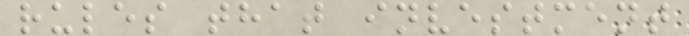rules that investment
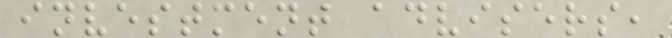investment advisers,
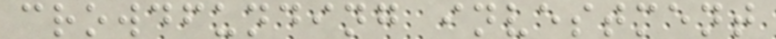crowdfunding investment
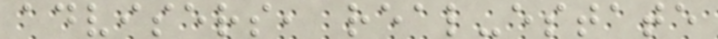advisers, real-estate
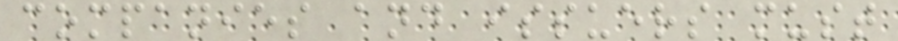companies and issuers must
